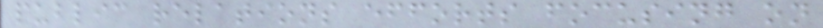public relations efforts focusing on
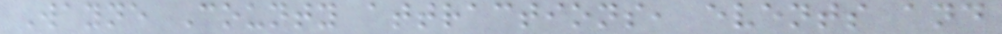Wayne County attractions, events and
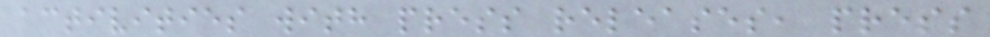activities with press releases, press
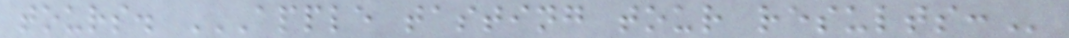tours. APPLE TASTING TOUR RESULTS:
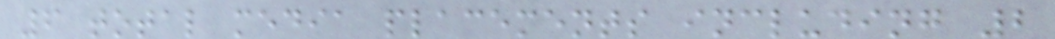6 total media placements including 2
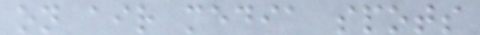on air media spots
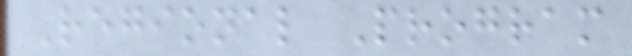Regional Program
